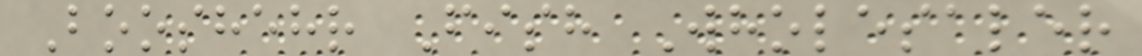Booshehr Fish Wholesaler
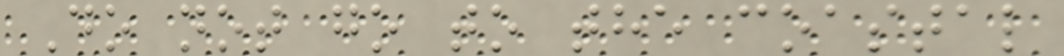Do not go to the coastal
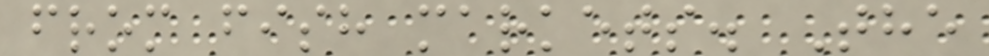from fish markets. The
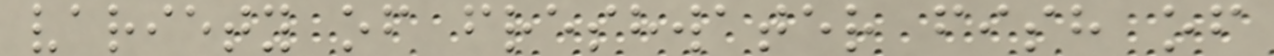variety of freshwater fish of
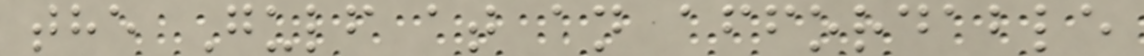the Gulf at an affordable
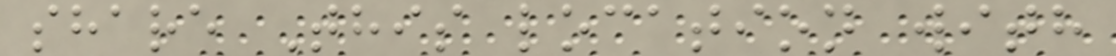share This location with
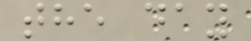the day
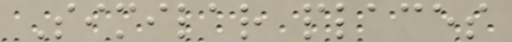Similar places
